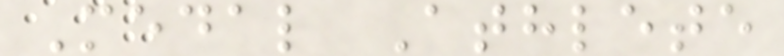Medal Athlete
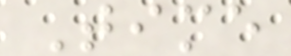Time
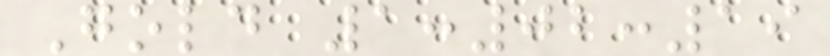Gold 1:02:19
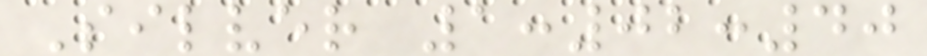Silver 1:02:40
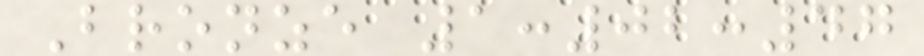Bronze 1:02:47
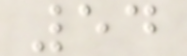54
